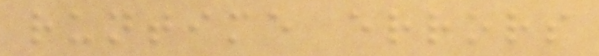runtime errors
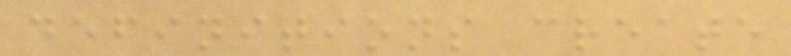definitions create
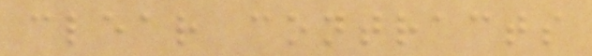clear contracts
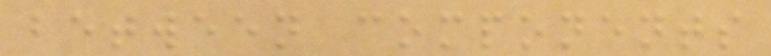between components
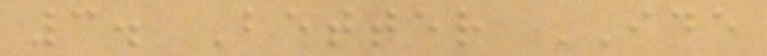3. Better IDE
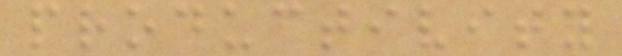productivity
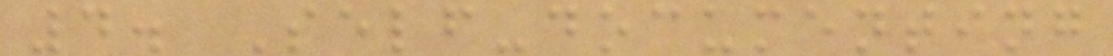4. Self-documenting
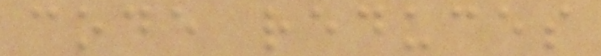code reduces
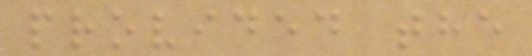provided the
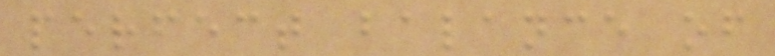perfect balance of
